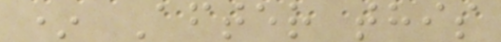* After this
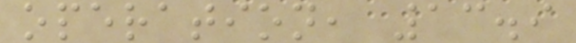operation, 13.9
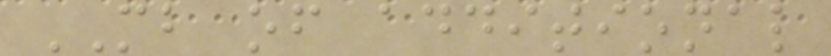MB of additional
